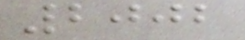2002
